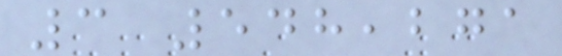3 548,271
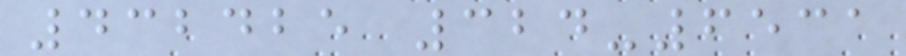432425 324-6531
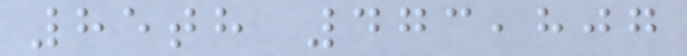85th 473,807
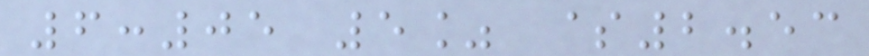6:05 5% $2.53
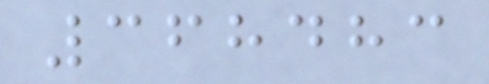368483
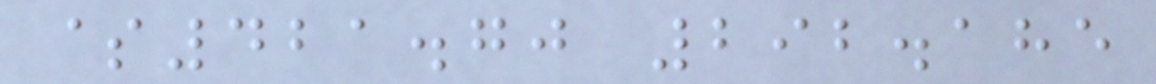$421.70 292.185
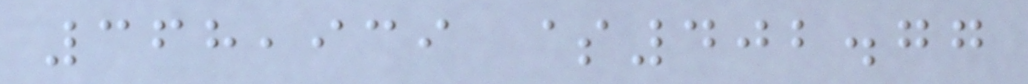368,939 $402.77
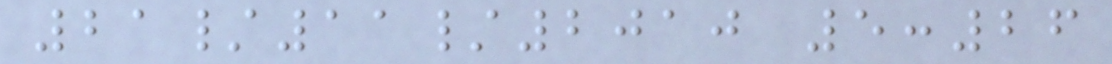21/11/2010 5:26
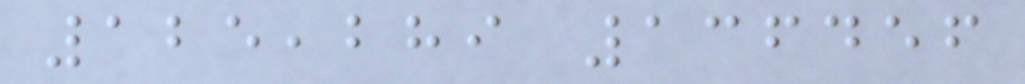125,289 136456
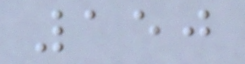150
